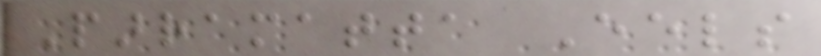Parramatta Eels
